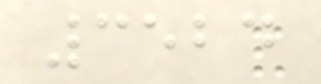3524
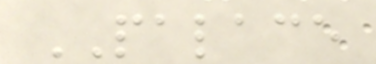PALACE
